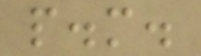p.m.
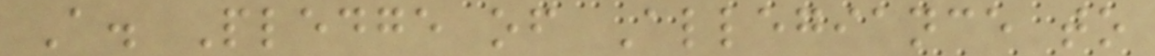A. Pledge of Allegiance to
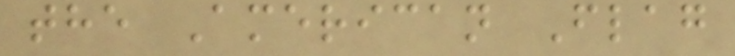the American Flag
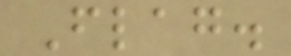Flag.
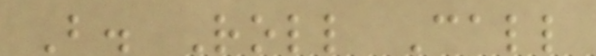B. Roll Call
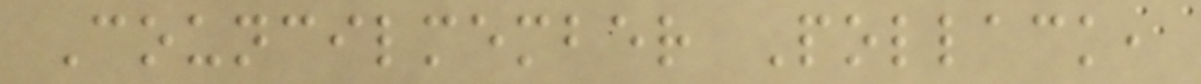Councilmember Pollack,
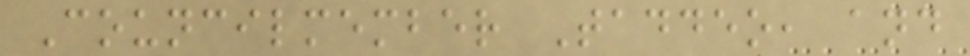Councilmember Taddeo, and
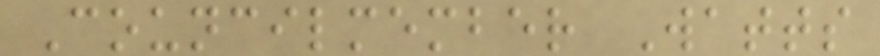Councilmember Watts
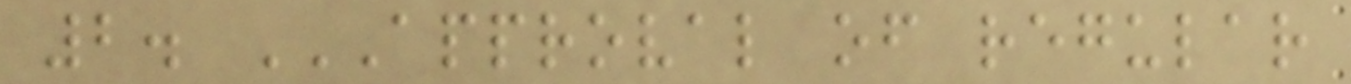2. APPROVAL OF REGULAR
